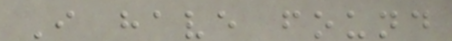I have found
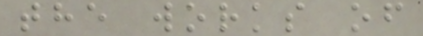the works of
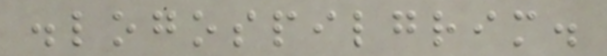.logospilgrim.
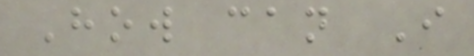How can I
